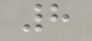8
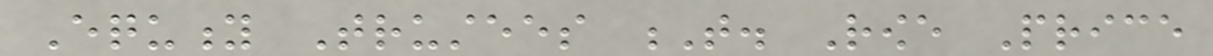Equity Trustees T. Rowe Price
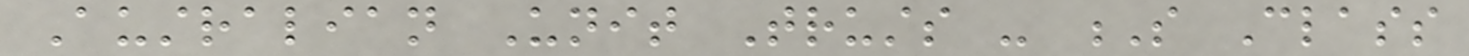Australian Unit Trusts - S Class
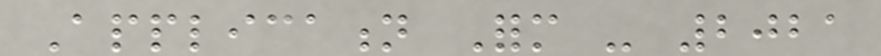Application Form - 2021
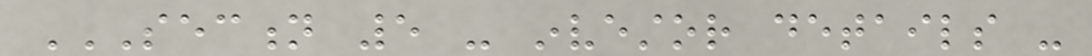SECTION 5 - INVESTOR DETAILS -
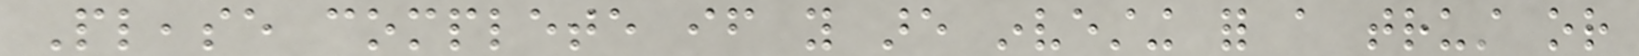Please complete if you are investing for a trust or
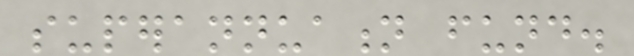superannuation fund.
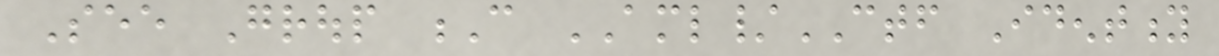See Group C AML/CTF Identity
